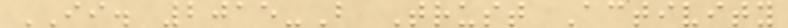II. 2015-B Trust Activity
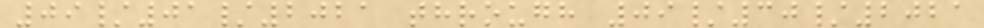09/01/2021 through 09/30/2021
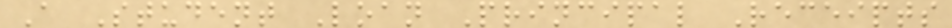A Student Loan Principal Receipts
